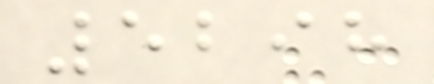5298
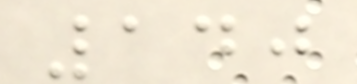140
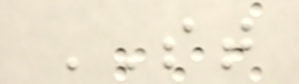ST
